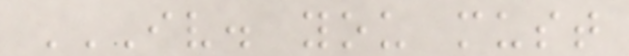IV. YOU MUST
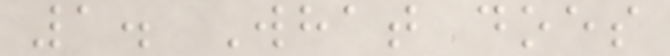1. What does
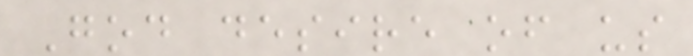God desire of us
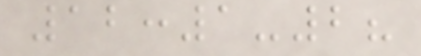12:1-2?
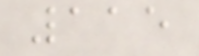115
